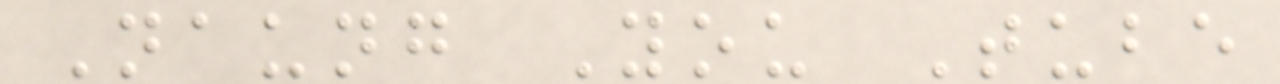Naung You Tube
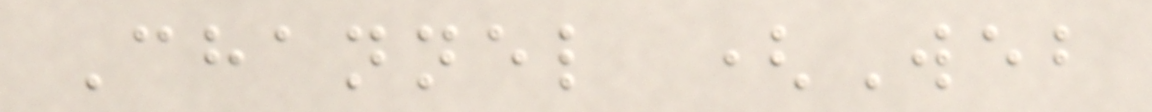Channel (Web
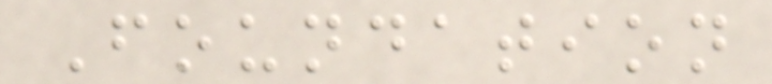Foundation
